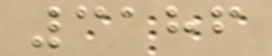3186
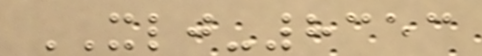XLJ-8353
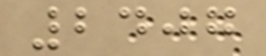2407
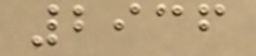2936
